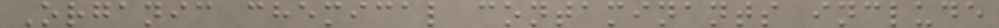Organic chemical contaminants include
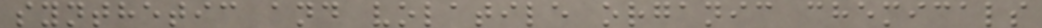synthetic and volatile organic chemicals
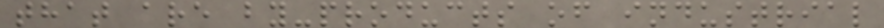that are by-products of industrial
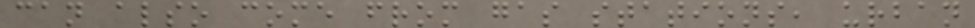can also come from gas stations, urban
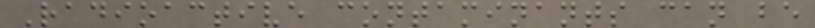Radioactive contaminants can be
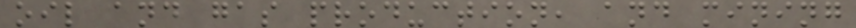oil and gas production, and mining
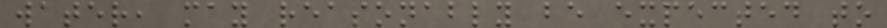water, may reasonably be expected to
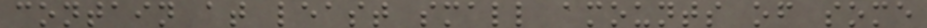contain at least small amounts of some
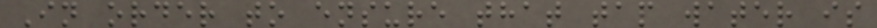In order to ensure that tap water is
